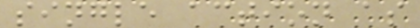single action as
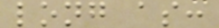long as:
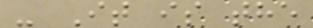- It is the
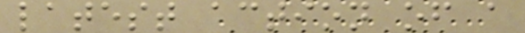latest action of a
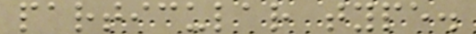particular type.
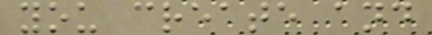you create and
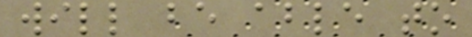will be able to
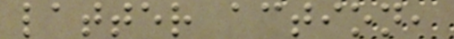latter action,
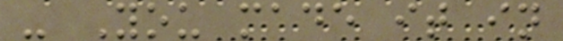- You made it in
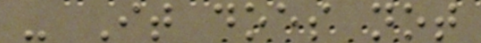- It does not
